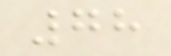78
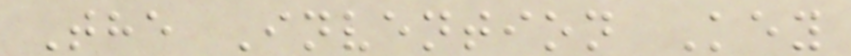The Invention Key
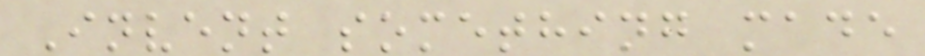Invent something made
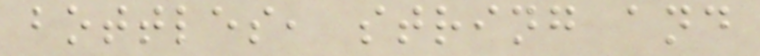bottles, string and
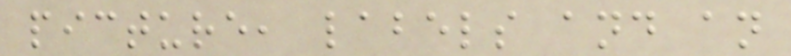picture, labels and an
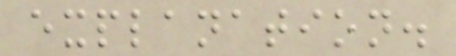explanation.
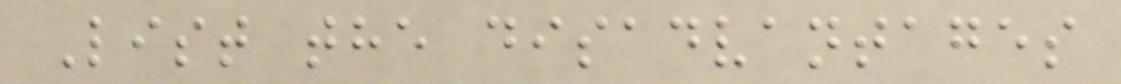List the disadvantages
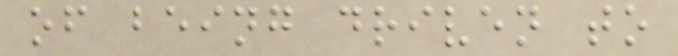of being driven to
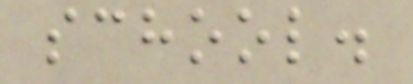school.
